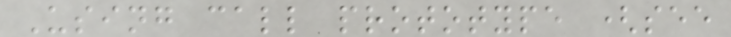Using call prototype (see
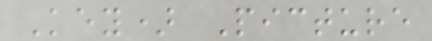Key) Picture
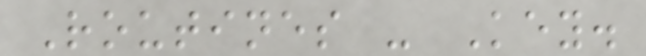Routines - Key.
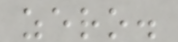zero.
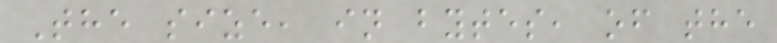The size, in bytes, of the
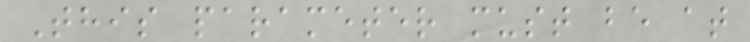This parameter must be at
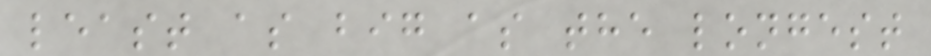least as big as the longest
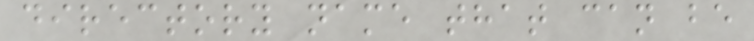directory name that can be
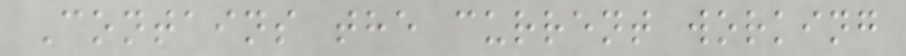Contains the current working
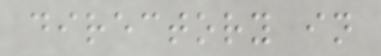directory in
